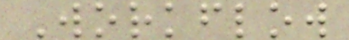Workflow
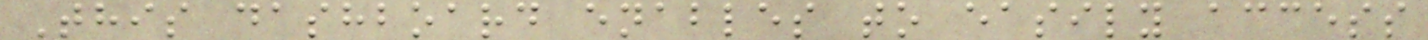This dashboard enables to easily access
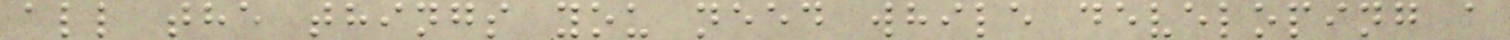all the things you need while developing a
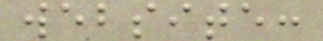website:
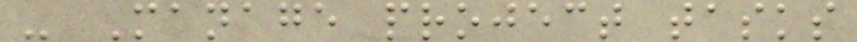- Manage project tasks
